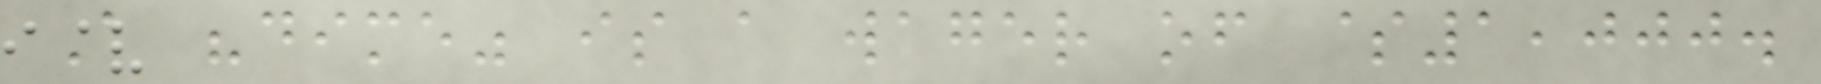A "dime" is a wager of $1,000.
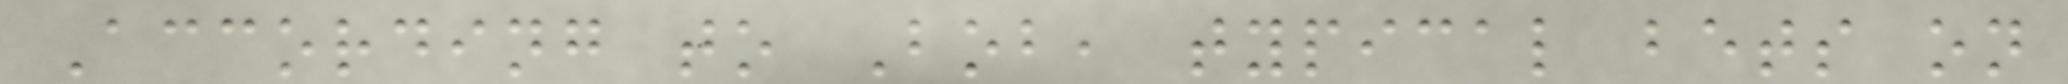According to Bob, typical bets on
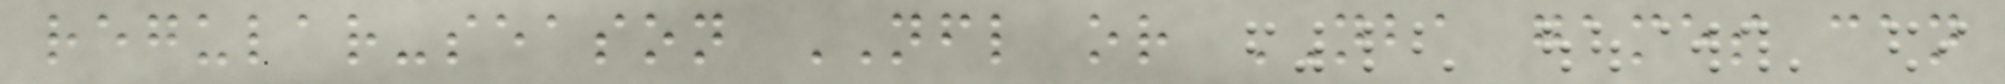regular-season NFL or NBA games can
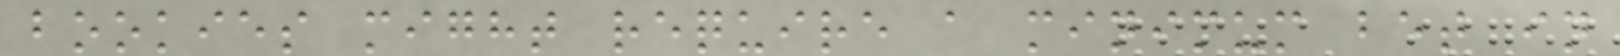bookies might require a minimum bet in
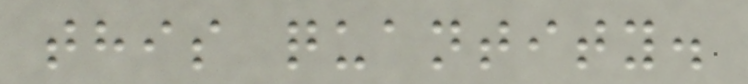this quantity.
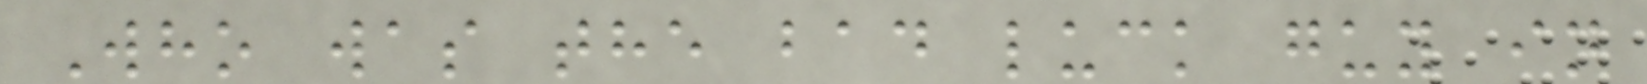Who was the bad luck guy in
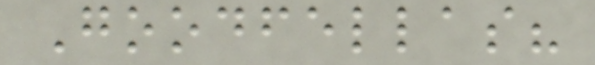Goodfellas?
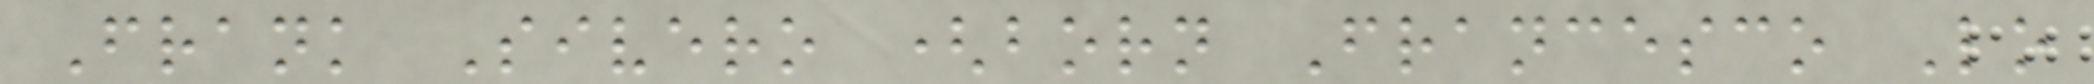Frank Sivero (born Francesco Lo
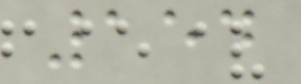154
